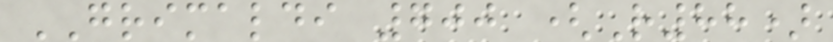GRIMALDI 700 (R88)
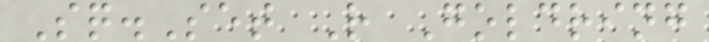Sq.Set R Goldring
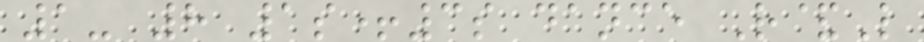1- 8 1s+3s dance R&L
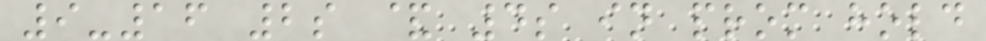9-16 2s & 4s in prom hold
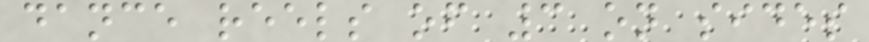dance reels of 3 on sides
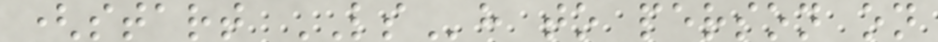(start LSh to person on
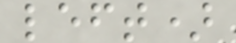left)
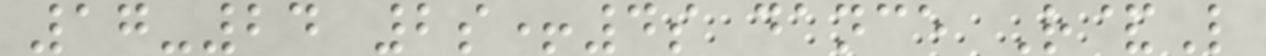17-24 2s+4s dance R&L
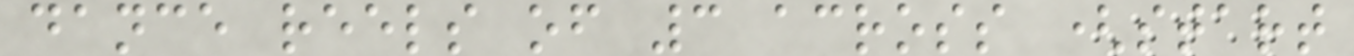dance reels of 3 across (start
